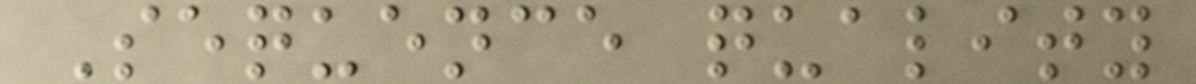Sequence quality
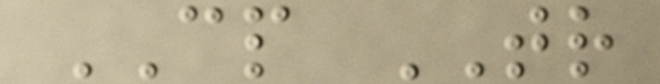CP TR
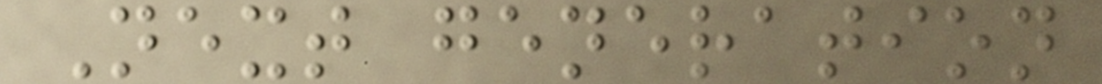Next generation
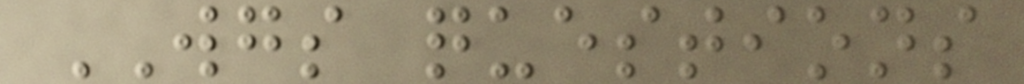WGS questions
